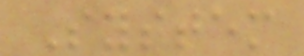System
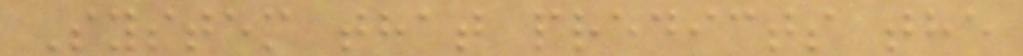System that predicts the
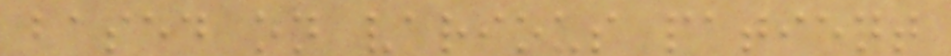based on various patient
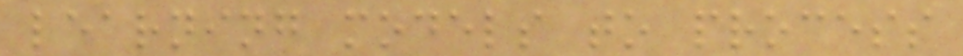learning models to process
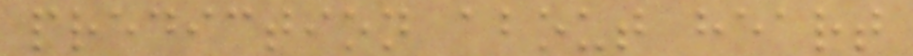prediction about heart
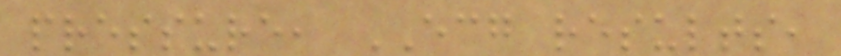pressure, ECG results,
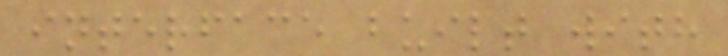interface built with
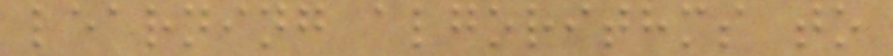learning algorithms to
